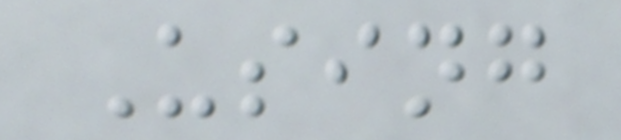Using
